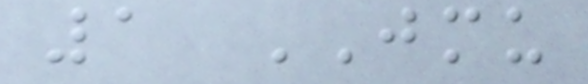1 JMU
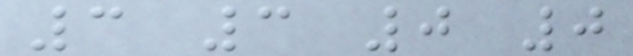3 3 0 0
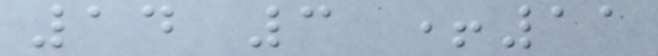14 3 +11
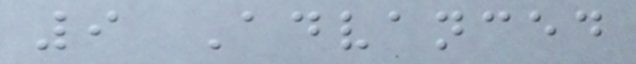9 Advanced
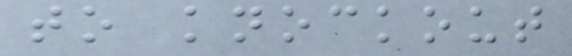to knockout
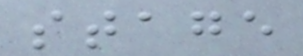stage
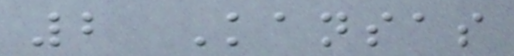2 Kansas
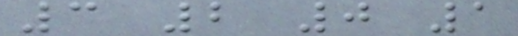3 2 0 1
